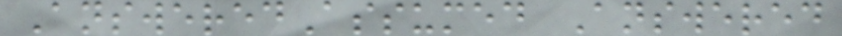AnsweredAssumed Answered
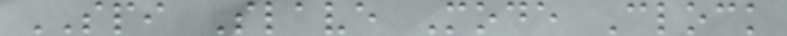SPI Slave Mode Clock
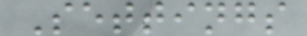Settings
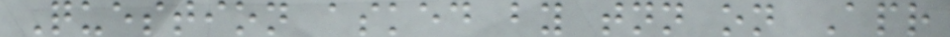Question asked by tnn on Apr
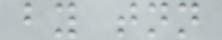by tnn
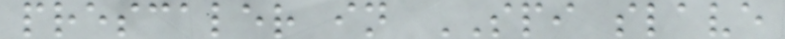prescaler in SPI slave
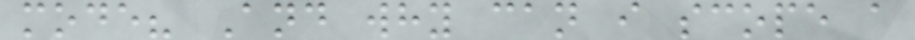mode? And why can i scope a
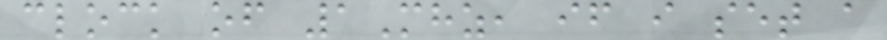clock of 1Mhz, if i set a
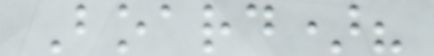Board)?
